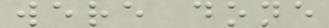were done
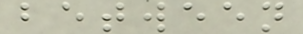between
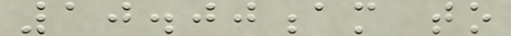10.00am to
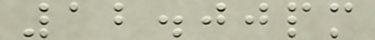12.00pm
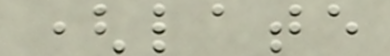(late
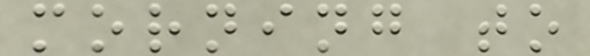morning to
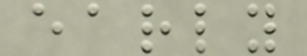early
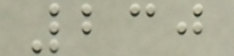230
